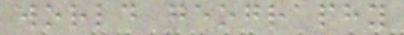world geography
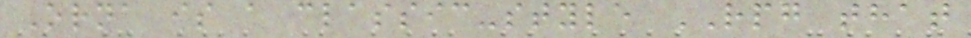Orna is a classic-style RPG that
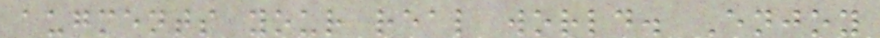augments your real world. Enjoy
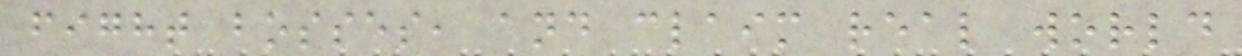fight bosses, and claim real world
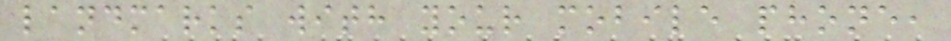landmarks with your mobile phone,
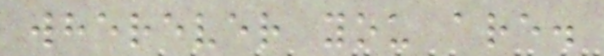wherever you are.
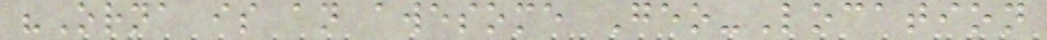"Orna is an awesome Geo-Location
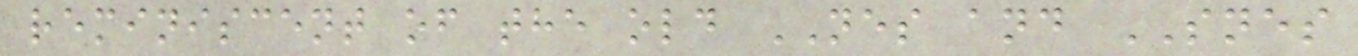reminiscent of the old NES and SNES
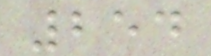254
